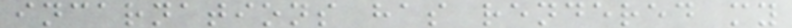incarnations has rendered my
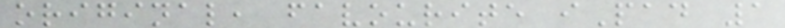original, favourite iPad 1
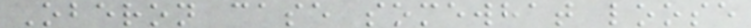Oberon case somewhat loose
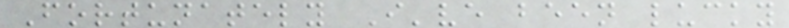Fortunately I've been lucky
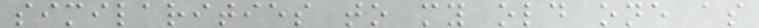similarities to my old one as
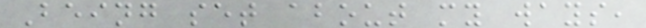Being set about my ways,
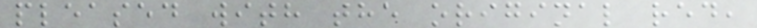pleased with the original red,
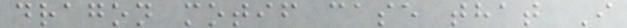dragon motif case that I
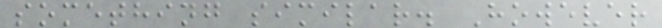something similar. However
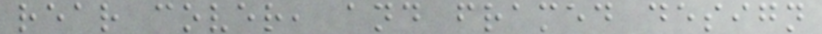rear cover, and framed design
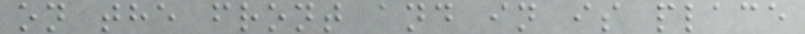on the front and in is place
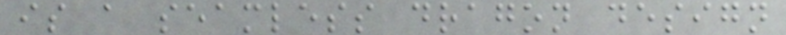is a seamless dragon design
